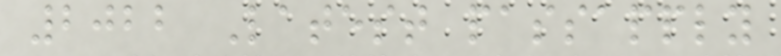2022 Latest passapply
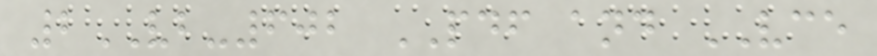2VB-602 PDF and VCE
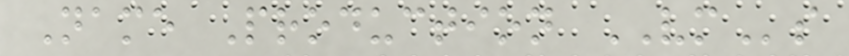Name Production VMs
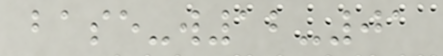base-w12-01
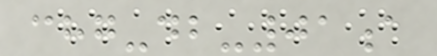chg-db-01a
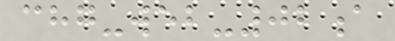chg-web-02a
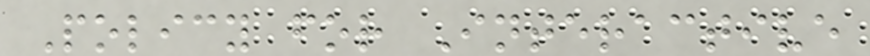Policy for Interactive
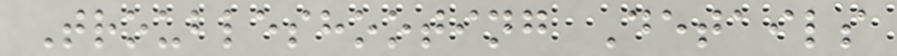Troubleshooting Details
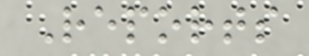Reports
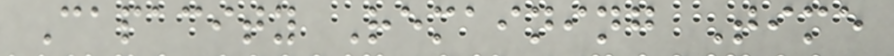Capacity Remaining Time
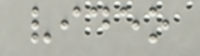video
